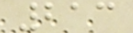213
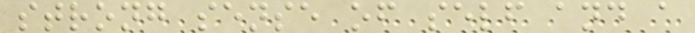strong sense of self and a
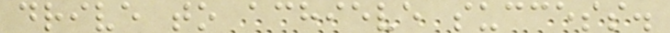drive to achieve success.
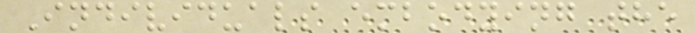Individuals embodying the
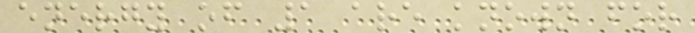energy of 1 are known for
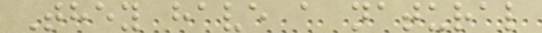They have a natural
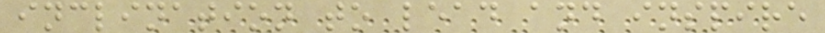inclination to lead and inspire
